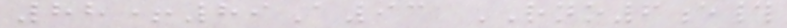88+89A93 RNO6e#
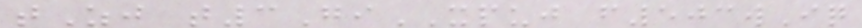tZj t3GiXPUJ f503wIq
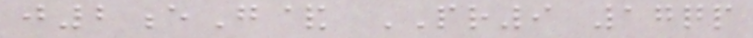j2eG& PR9 17qp
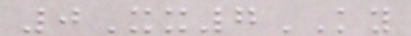0Xx7KY
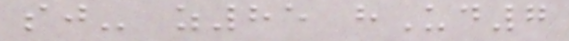sj- z85 hUd7
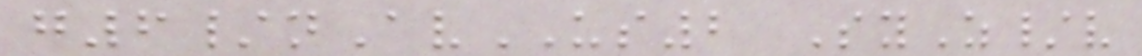g6/nAvUS2 SyZ/v
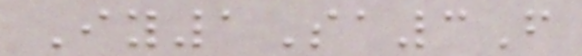Iy1Sa3F
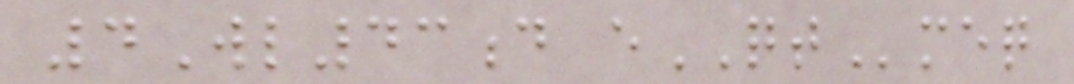4Wl43d eQTmeq
